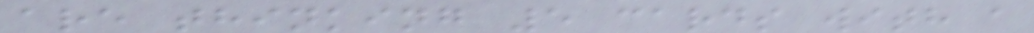are thinking 5 cards with a
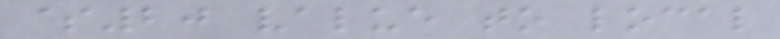$20 value to local
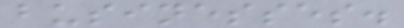businesses.
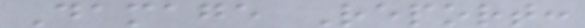Damage Report:
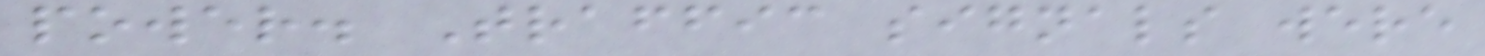power. Traffic signals were
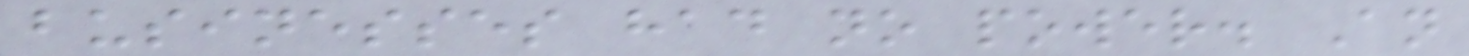businesses had no power. An
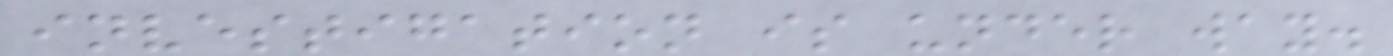investigation is under way.
